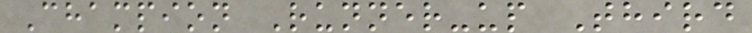Champion Runner-up Third
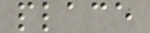place
